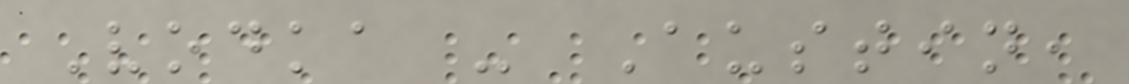Vodka - Austin,
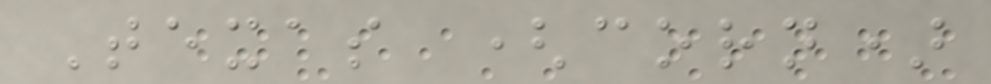Texas (corn)
